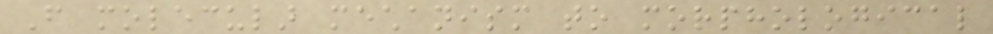From molecular mechanism to morphological
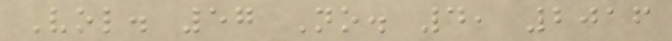Vol. 57 No. 4, 2016
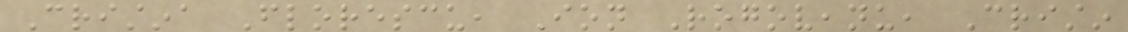Cristina Florescu, Ion Rogoveanu, Cristin
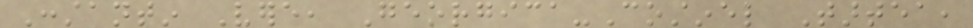Constantin Vere, Georgica-Costinel Tartea,
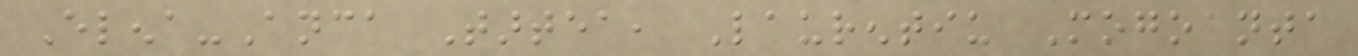Elena-Anca Tartea, Laurentiu Mogoanta
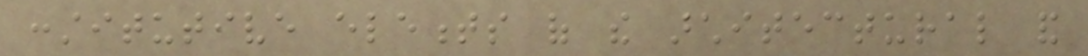constitutive elements of the architectural and
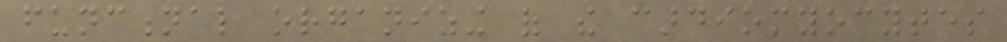functional organizing of the cardiomyocytes
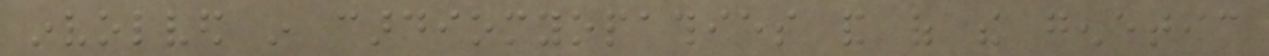involved in cardiomyopathies and of the genetic
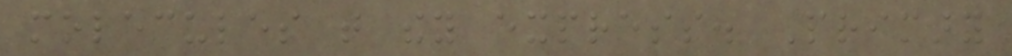molecules that they express. Primary
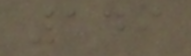149
